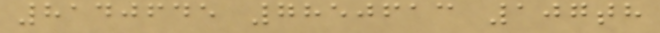8140645 7850613 107th
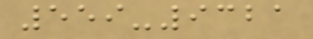559-9321
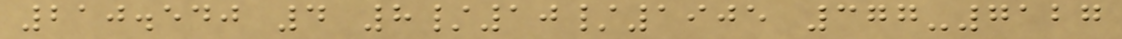210.540 4 8/10/1905 377-7127
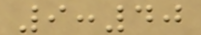9:40
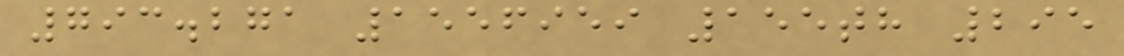793.271 1556959 155th 295
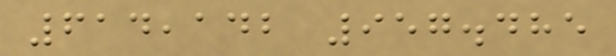614,142 957.485
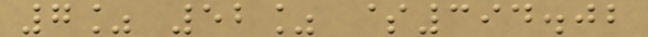7% 52% $394.02
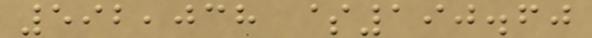592,038 $190.60
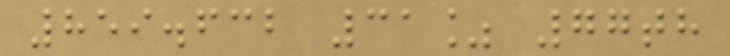859.632 31% 77th
